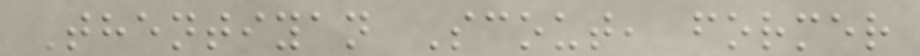Thentiyan Scout, former
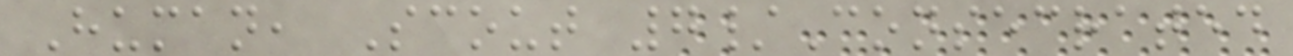Human, Scout 7/Consecrated
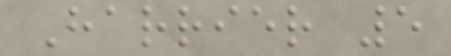Harrier 5
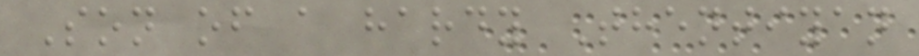Son of a hardy Thentiyan
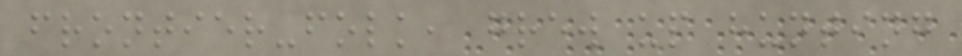frontier-folk, grew up hunting
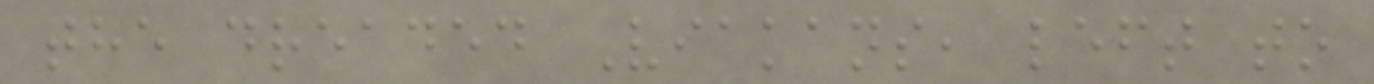the dreaded Viakans, left to
